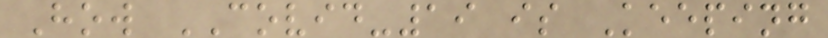How COVID-19 is Keeping
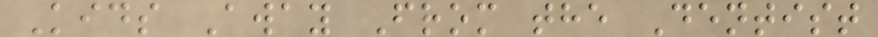Kids Away From the Dentist
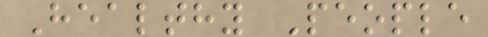Healthy People
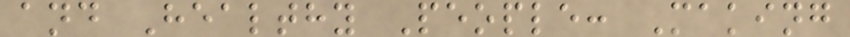and Healthy People: Making
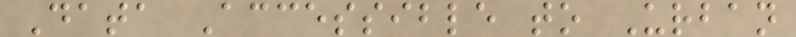Data Accessible to Urban
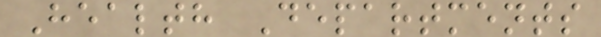Health Departments
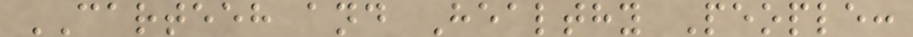CARTEEH and Healthy People:
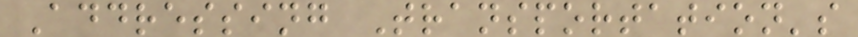Addressing Transportation's
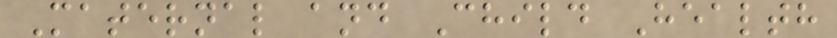Maternal and Child Health
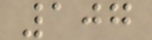107
